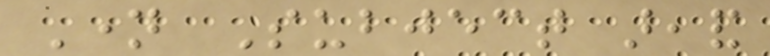Name Subject areaand
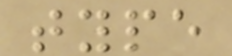type
